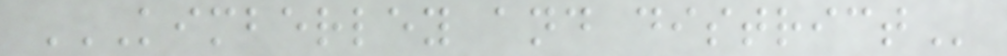KIMBERLEY AND DISTRICT
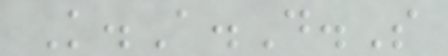K.A.D.S
